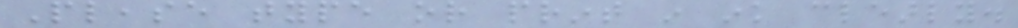Please type or print in ink clearly.
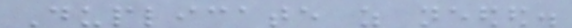Duplicate as needed.
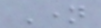Name
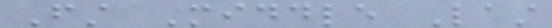First Middle Last
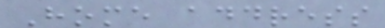Home address
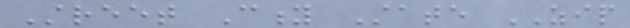Street City State ZIP
